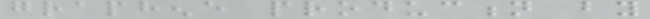graphene production by
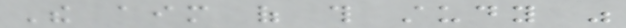The aim of this study was
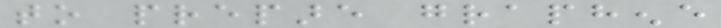to prepare graphene
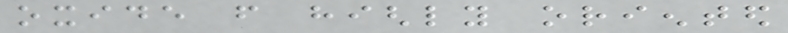oxide from highly oriented
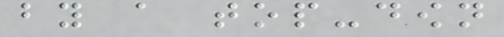by a top-down
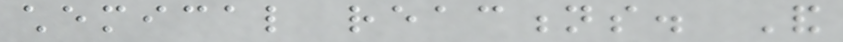chemical reactions. And
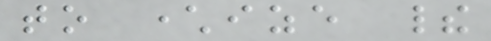to characterize their
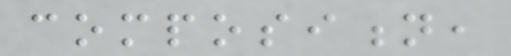composition,
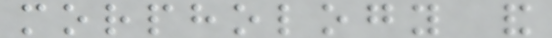morphology and
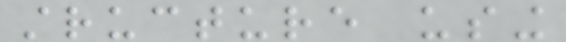structure using
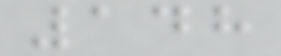148
